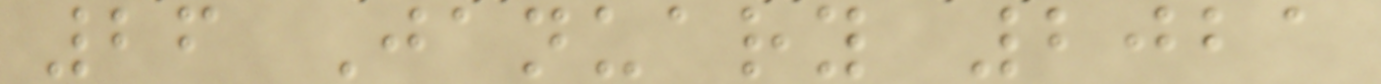26 January 2021
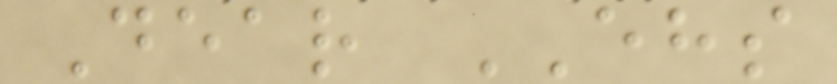Dear EHS
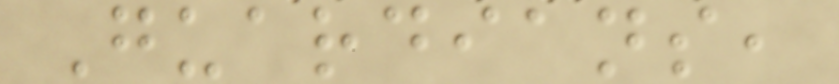Guardians,
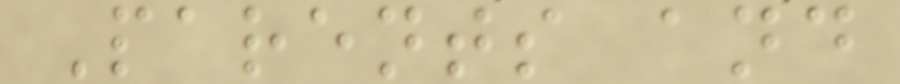Parents and
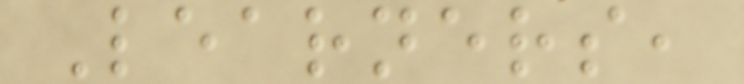Learners,
